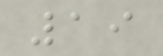19
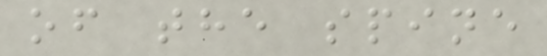of the spine
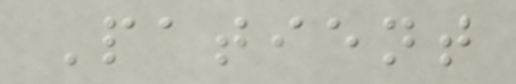Patient
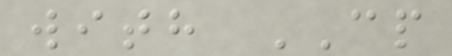with CP
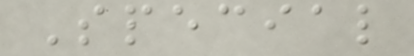Special
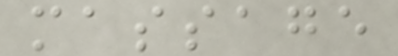massage
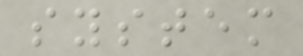system
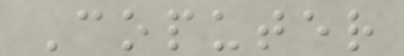Coputer
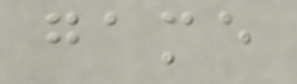game
